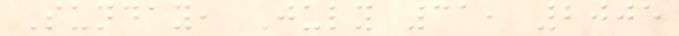Sunday, July 31, 2005
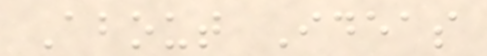About Ideas
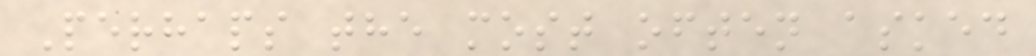Perhaps the most often asked
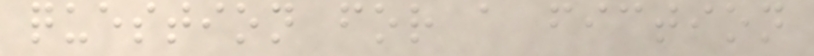question for a fiction
